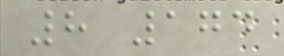8 174
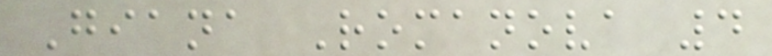Giana Romanova 4
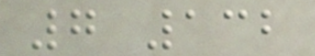7 132
